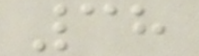38
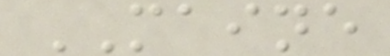MAINE
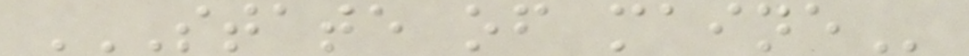STATE OF MAINE
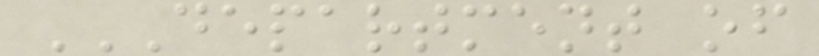DEPARTMENT OF
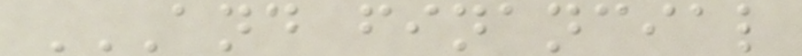AND FINANCIAL
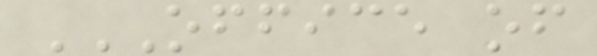OFFICE OF
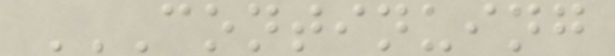CONTINUING
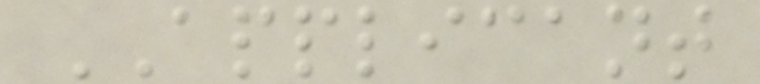APPLICANT
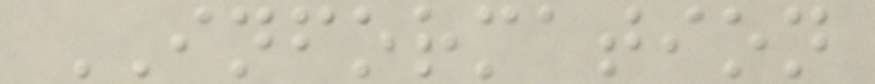INFORMATION
